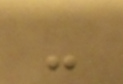-
